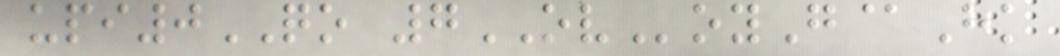upi0QO 7OVoyG@Hk
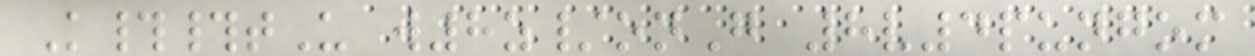K##tU w8z/onG 8v4pungom
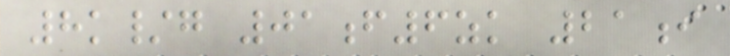8k/g 01f6zk 21i
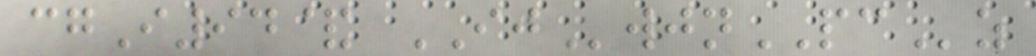cgI94& IJwjnPCz
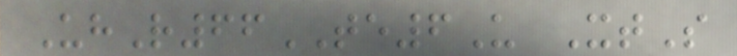UhR66TE6U XtS
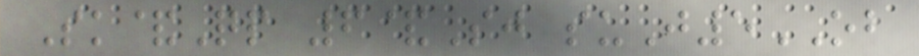Sk&Qp 6&Sj suJ5OB
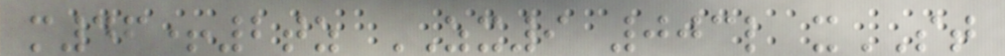m46+2tz ZX9 003l xST
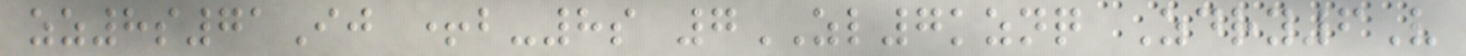zz8s71Ij +b-8s 7ZL7kznq Zdry6V
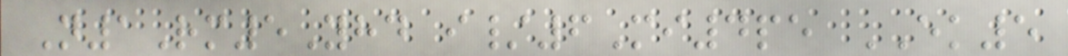N1Rm5Yhd i/6Mi4pe EK5
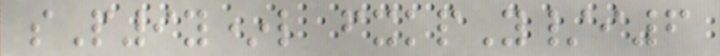sP9y*l fxkpY/i6
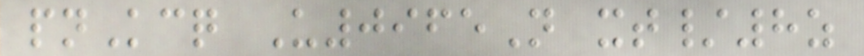pnKcq U0965N xt/8z
